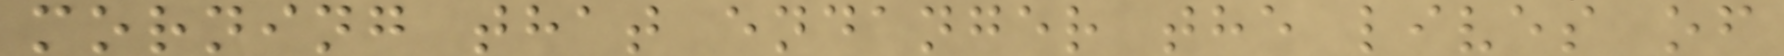morning that endanger the lives of
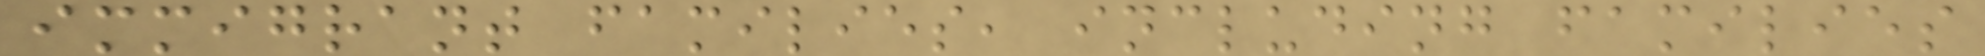immigrant families, including families
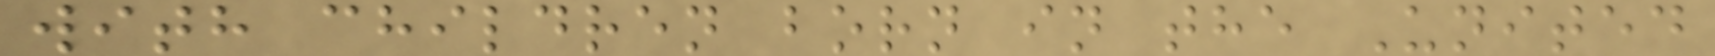with children born in the United
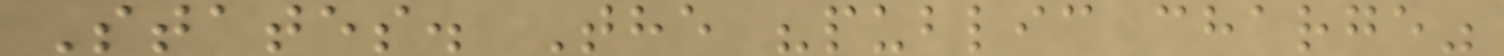States. The "public charge"
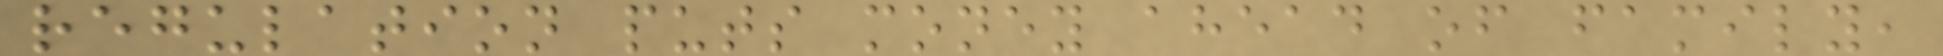regulation puts money ahead of family,
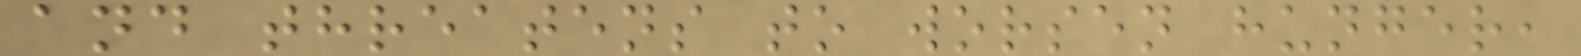and threatens to worsen hunger,
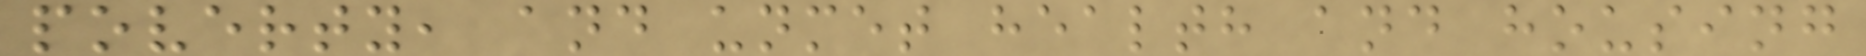poverty, and unmet health and housing
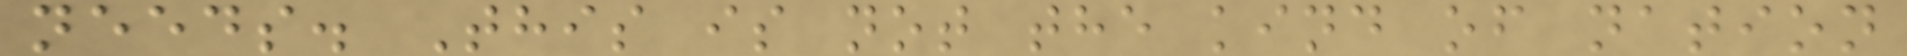needs. This is not the kind of nation
